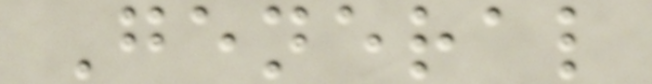General
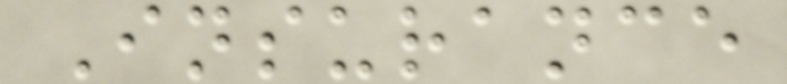Insurance
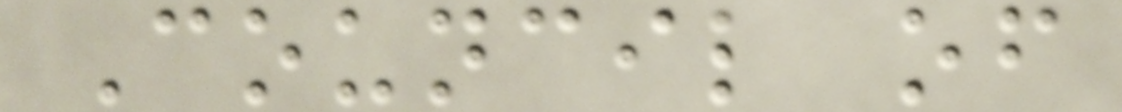Council of
